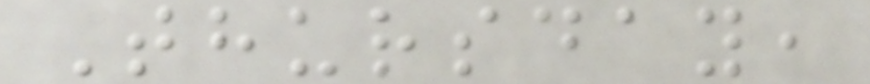Thursday,
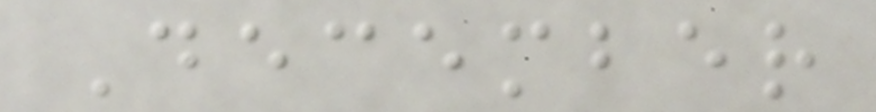December
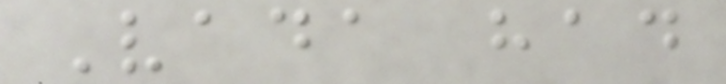Vada had
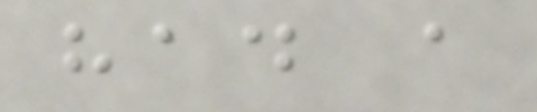had a
